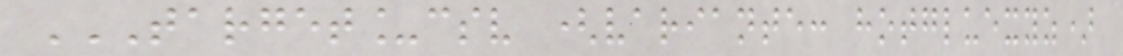TARGET_CSV (VARIANTE: HOTGLUEXYZ)
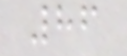86
